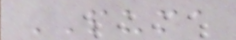PUMA
